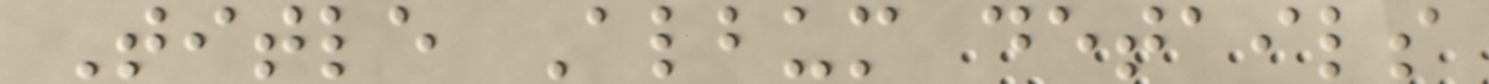Title Album details
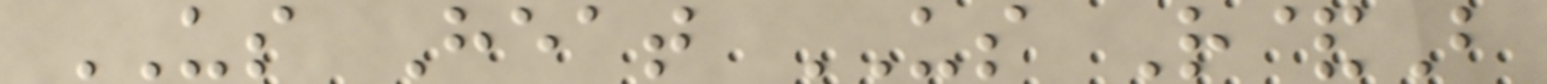US Heat US R&B
